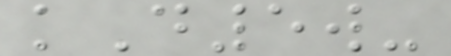kD5w-
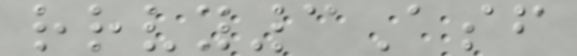rrvy3Asf
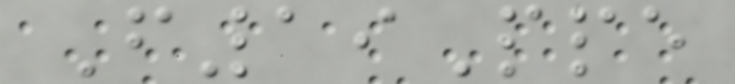F19Ppe
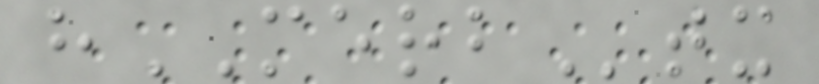hMERBtx
